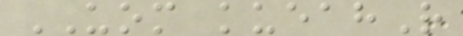UOM kueahR
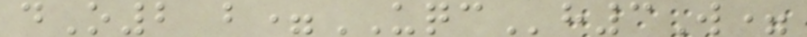dO2 b=UQCh3W=
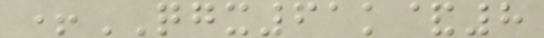+QGX61k&8
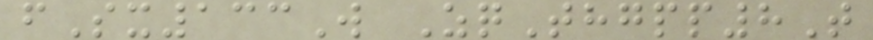fSx133W ZqThgpp8T
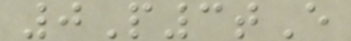0P3tE
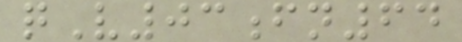qV03fn64
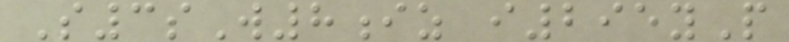S3sW8iz i295yP
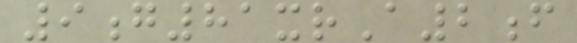9g81xrA2f
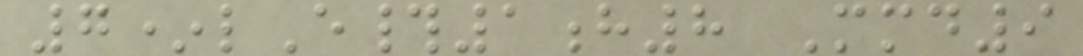7*lE#1h8 Mmd9
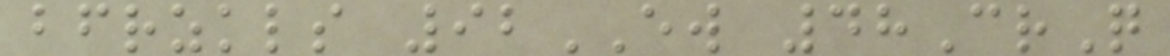bfrzkls 92EW 48CrQ
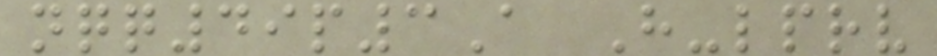nqq49p3A H-lprv
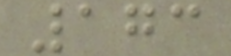173
